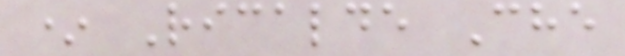* Ricalde Che
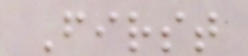First
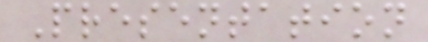Presentation
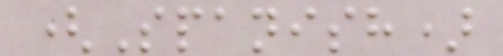(Spanish)
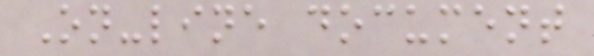On-line document
